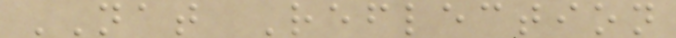NAT Reflection
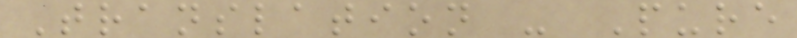Translation - Pure
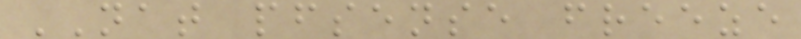NAT pfsense freeze
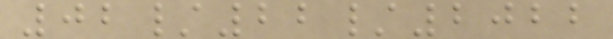02/22/2022
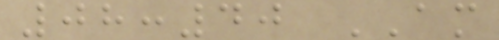08:40 AM
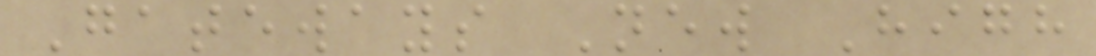Gateways New High
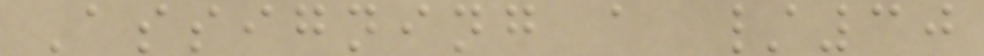Assigning a /30
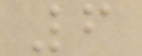6
